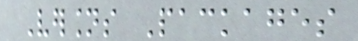Versions Packages
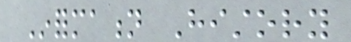Information History
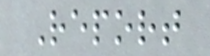Report
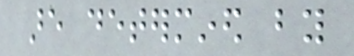are determined by
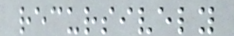recursively
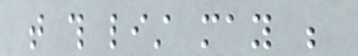that this list may be
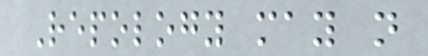Repology may not
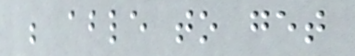be able to get
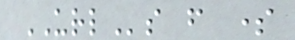URLs from some
